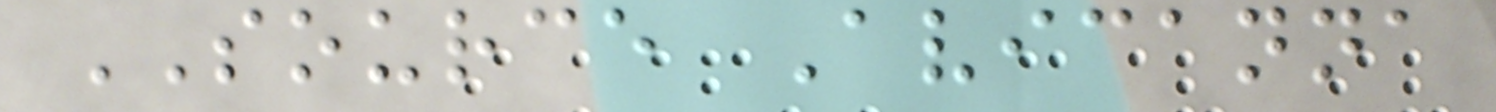SOURCE Avicanna
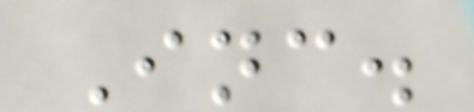Inc.
